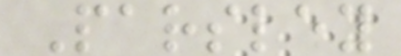Parsley
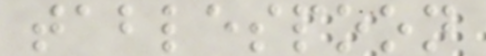tablespoon
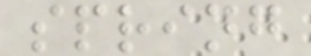spring
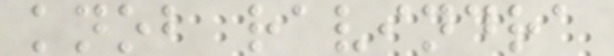knob ravindra
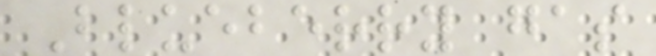Blueberry gas
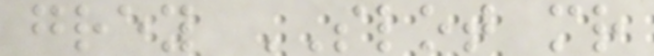grey SLOT mr
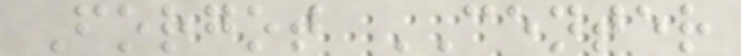Forgot CENTER
